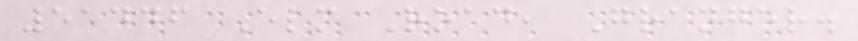51446 Elm Road, Granger.
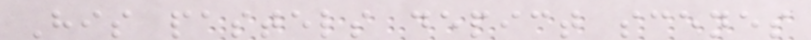His pastels depict scenes
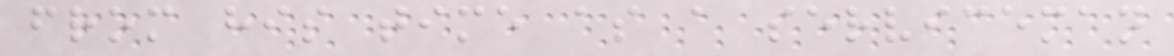from his time as a serviceman
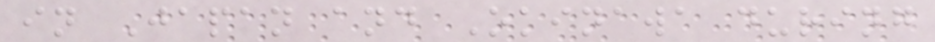in Japan and Okinawa during
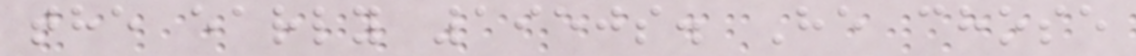the early 1950s. He chose
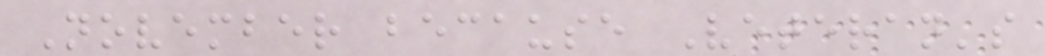November because Veteran's
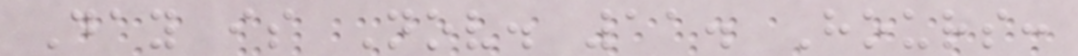Day is Nov. 11. Hours:
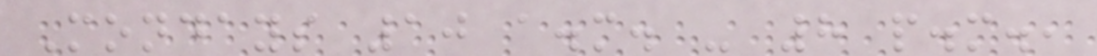Mondays 10 a.m. - 8 p.m.,
